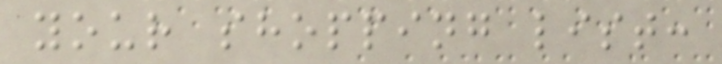your shopping list:
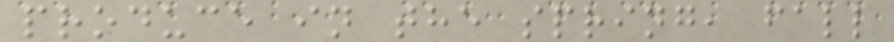produce in the spring, fall
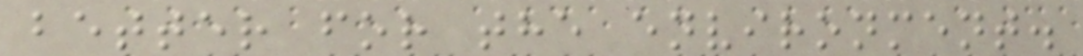better for the environment.
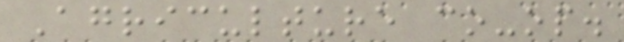Agriculture co-op.
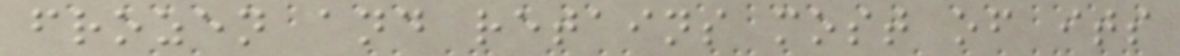frozen and retains most of its
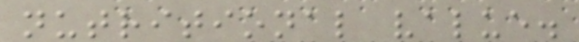nutritional value.
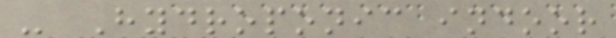- Hydroponic indoor
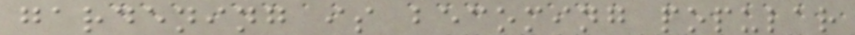gardening is becoming popular
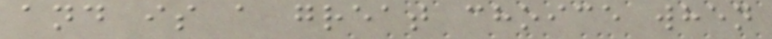and is a great choice when
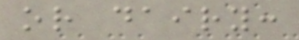or dairy:
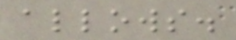allows.
